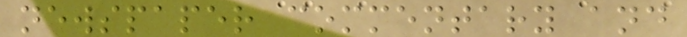newspaper commentary and
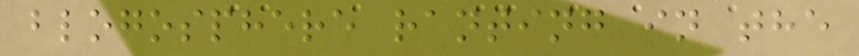blogosphere ranting in the
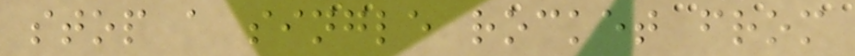stop a single rocket from
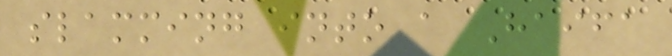slamming into a Haifa
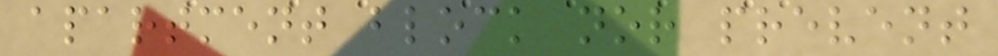apartment block nor prevent
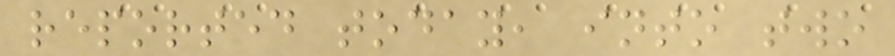reported today, into two
